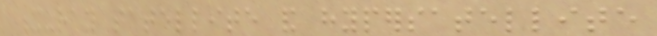x-ray satellite and hypersatellite
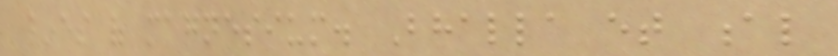lines of magnesium. Bhalla et al
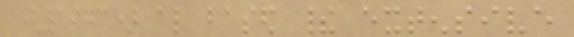(1973) also based their extensive
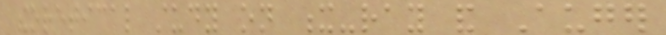theoretical study on x-ray and Auger
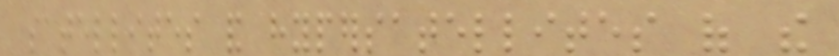satellites and hypersatellites of the
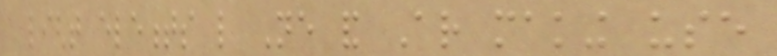light elements like Ne and Ar making use
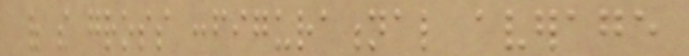of the gross configurational average
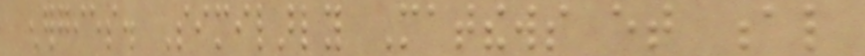energies. Similarly Matthews et al
